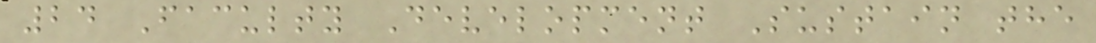24 Faculty Development Sustain the
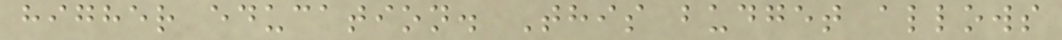higher education. This budget allows
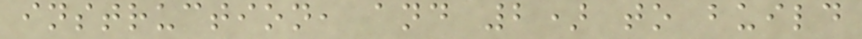instruction, and 2) to build
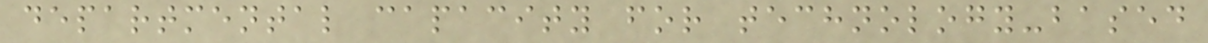departmental capacity for technology-based
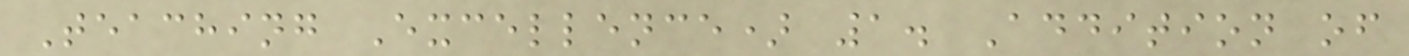Teaching Excellence) 1. Addition of
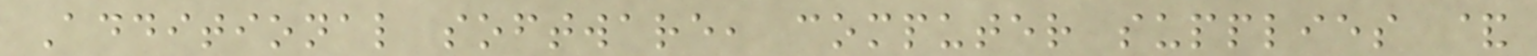Additional software, computer supplies &
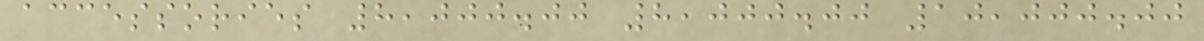accessories 8,000.00 8,000.00 10,000.00
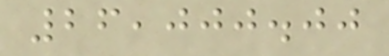26,000.00
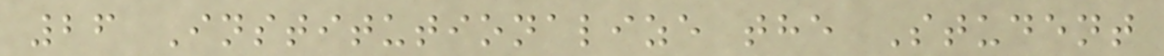26 Institutionalize the Student
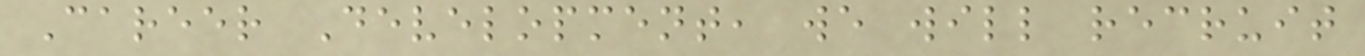Career Development, we will recruit
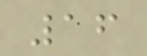16
